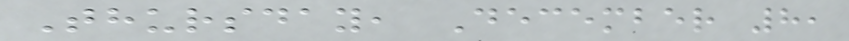Thursday, December 8,
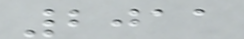2011
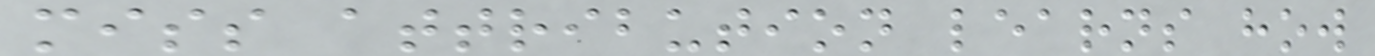miss attribution learns how
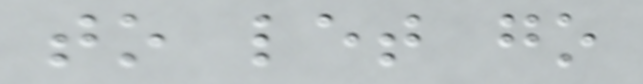to let go
